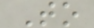To
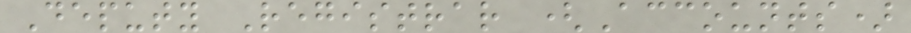Deputy Registrar (Accounts)
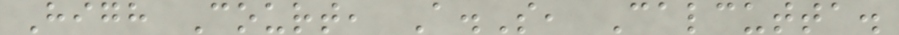High Court, A.S, Calcutta.
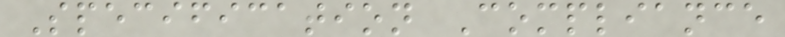Specification Compliance
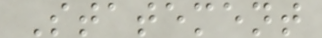Statement
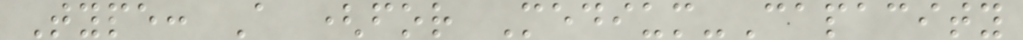Type: A (for Medium-Capacity
